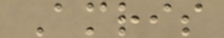Amris
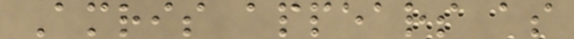Amris appears as
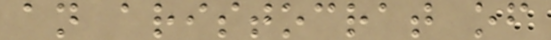an aristocrat of
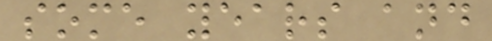some years and
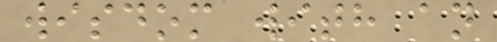wisdom with an
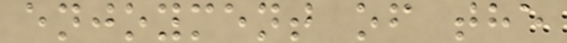enjoyment of the
